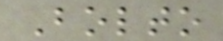Bolto
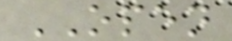OPEN
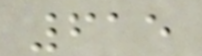615
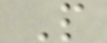P
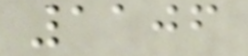1106
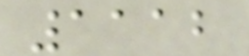1112
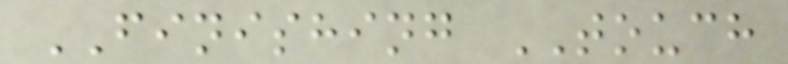FINISHING TOUCH
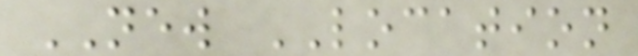NEW LOCATION
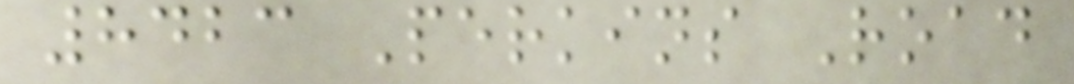8423 Perkins Road
